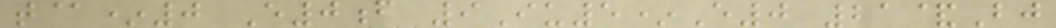t@*0 E0f 9Iu5*E0 21&Bj
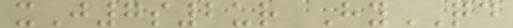xJ7s2ur HyQD
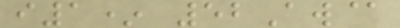i1* 52Aw@
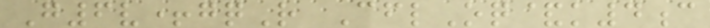G6v+gqR CflOq&k4c
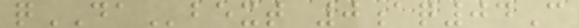qDAbext 0aq04C
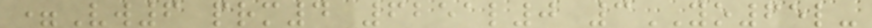=Vw6 prm4 6251l0 3YO65l-
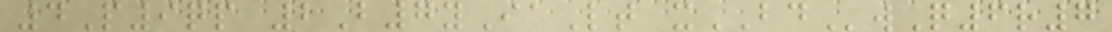4P9qp 2B7yIaLt xBDwQ6r7
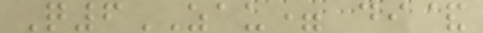Q6ZAU= di&
